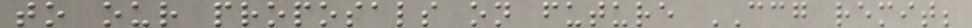to our proposals on future CCG remit;
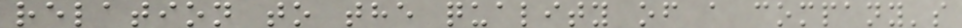relation to the quality of a company's
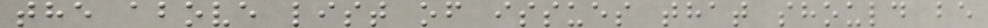the above list of issues that should be
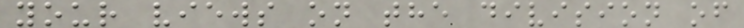your views on the division of
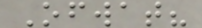Ofwat?
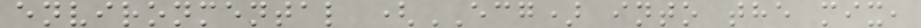environmental (ECG) into the mix,
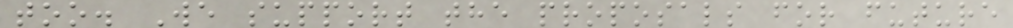too. We support the proposals for future
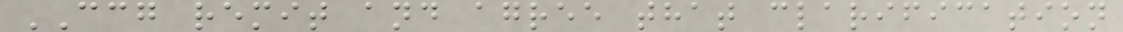CCG remit and agree that clarification
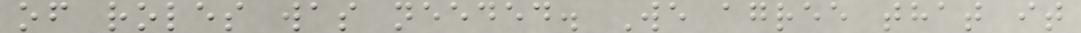of roles was needed. We agree that it
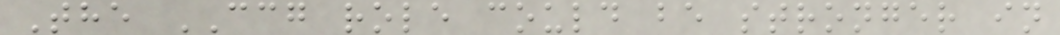The CCG role could be stronger in
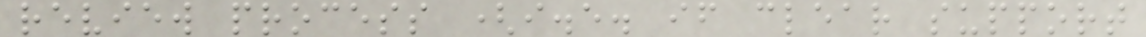review process (i.e. if clear support
